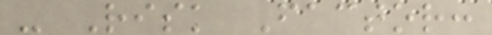- Risk Factor:
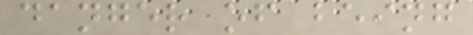danger of being
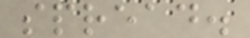spread.
